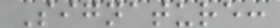Signature:
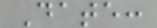Date:
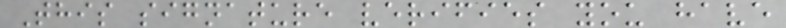This signature verifies you have
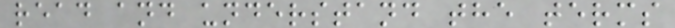read and understand the terms
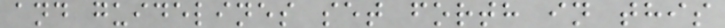and guidelines set forth in this
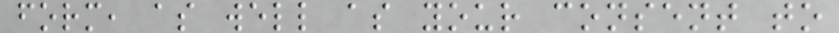form, as well as your consent to
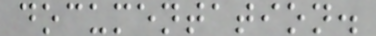documentation.
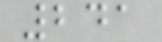241
